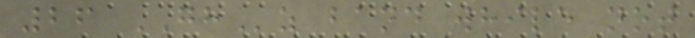26 GHz band while not
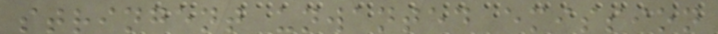stringent unwanted emission
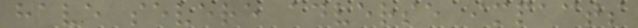have severe adverse impacts
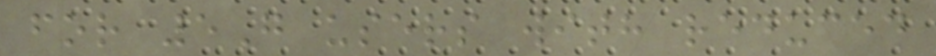for 5G users with reduced
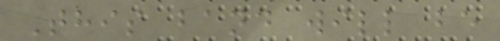This band will be
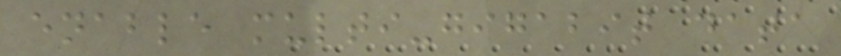enable multi-gigabit data
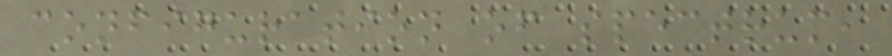configuration of spectrum,
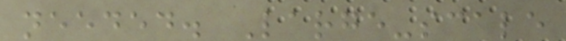needed. Large-scale
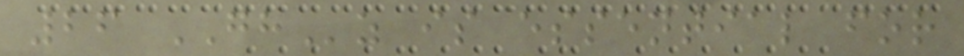26 GHz is essential for
